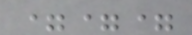===
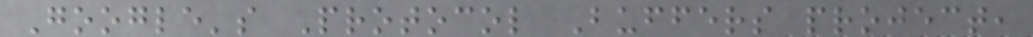Google's Protocol Buffers project,
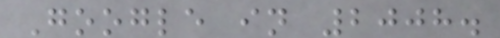Google in 2008.
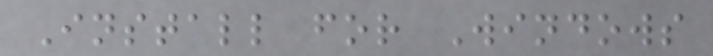Install for Windows
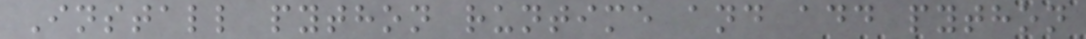Install python runtime and add python
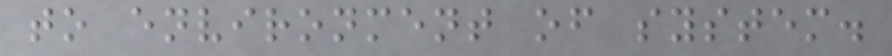to environment of system.
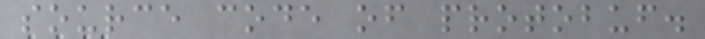source code of protobuf.
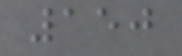150
